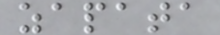zapata
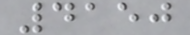4150
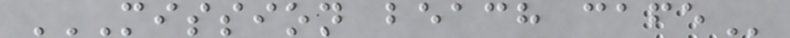MISSION BEACH CAFE
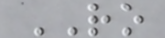RO
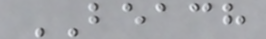BEACH
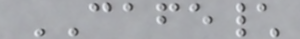CAFE\
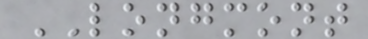LONGMONT
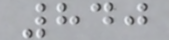840
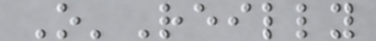O'Reilly
